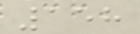158
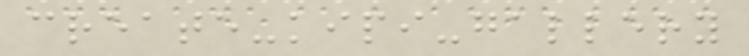create-kipi-gallery
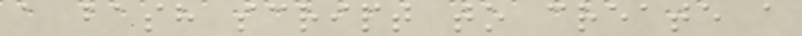a bash script to create a
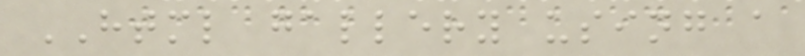HTML gallery using a
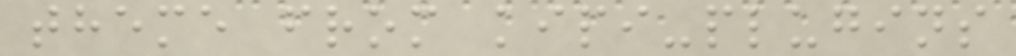theme from kipi-plugins
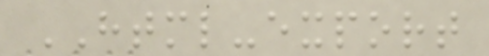HTML-export
